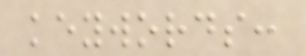keywords:
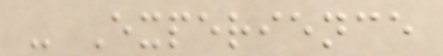- Experience
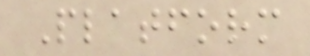Platform
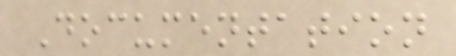Documentation
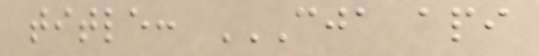title: CJA API
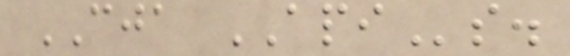CJA APIs.
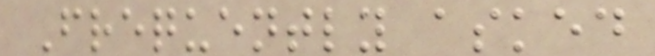Frequently asked
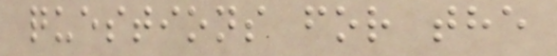questions for the
